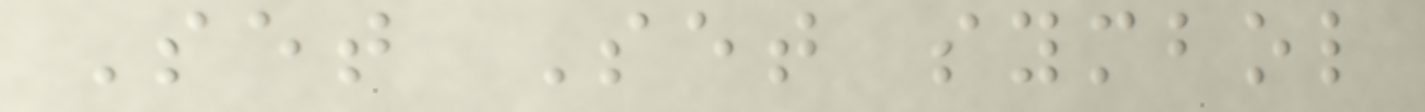Set Set symbol
